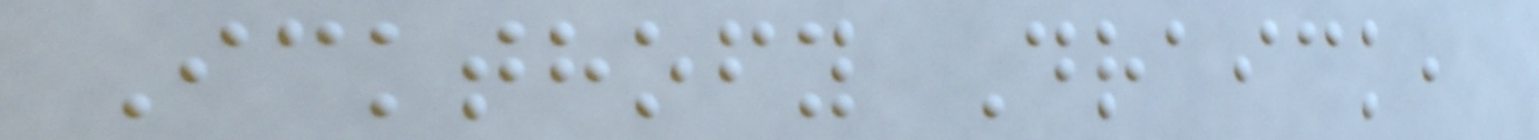Ickthofy Draick,
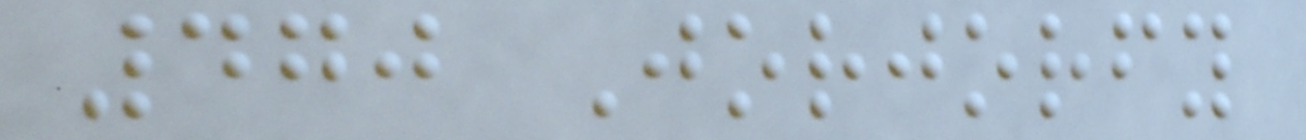470 Jorjorfy
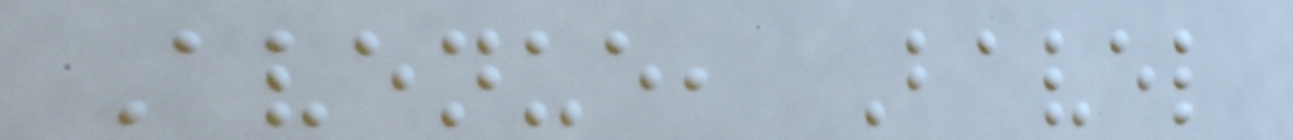Avenue, Bavel
